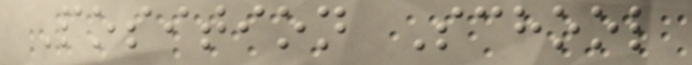Position School
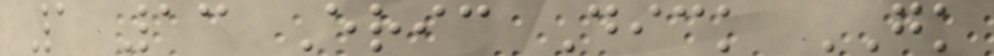1 13 Eric Dick GK
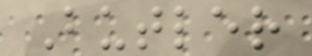Butler
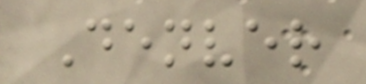Denver
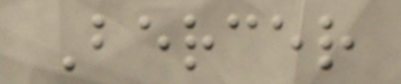Bercer
